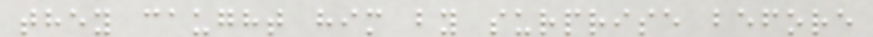they caught him by surprise before
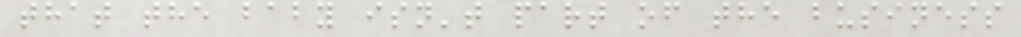that the baby isn't part of the business
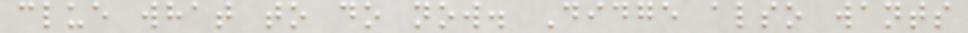clue what to do now. Didge also wants
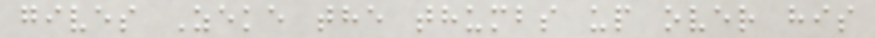gives Zeke the thumbs up over his
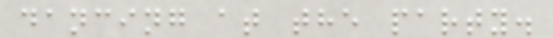dancing at the party.
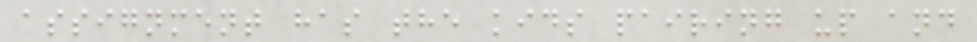assignment has the kids pairing up and
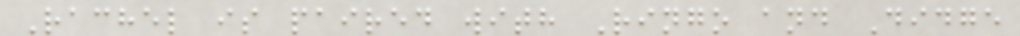Rachel is paired with Ringo and Didge
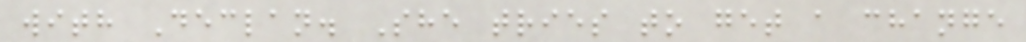with Declan. She tries to get a change
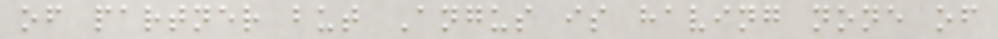of partner but Angus is having none of
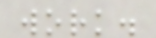work.
